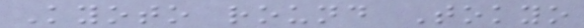Kyoto round Tokyo
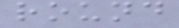round
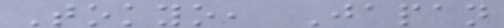Tokyo, Japan
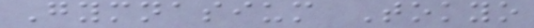Gymnasium Tokyo
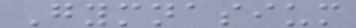Gymnasium
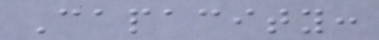Capacity:
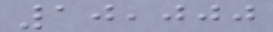10,000
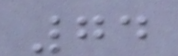74
